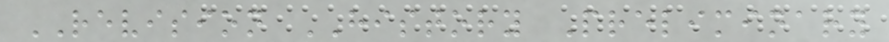REVISION HISTORY Preliminary
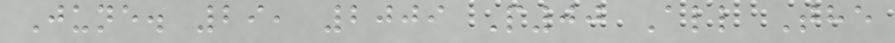June. 29, 2009 P00 All The
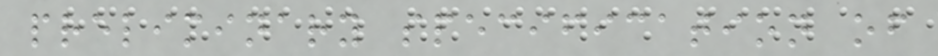preliminary specification of
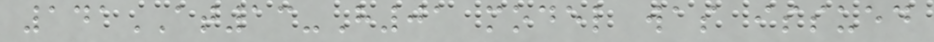141AT13-H01 model was issued
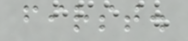first.
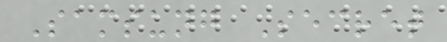Samsung Secret
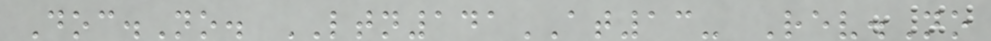Doc.No. LTN141AT13- Rev.No
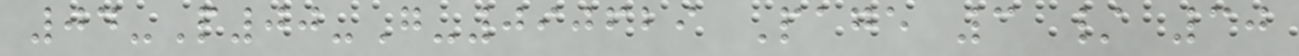04-P00-G-090629 Page 3 / 30
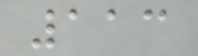113
